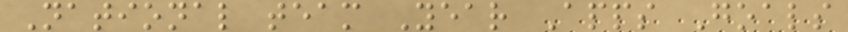National team Year Apps Goals
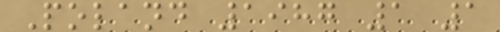Poland 1987 1 1
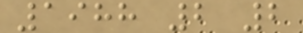1988 2 2
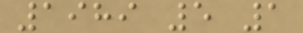1989 5 1
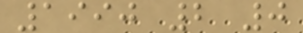1990 2 0
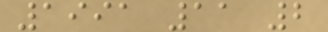1991 11 2
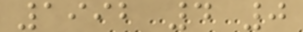1992 4 0
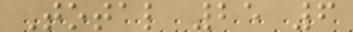Total 25 6
